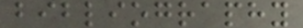bibliography
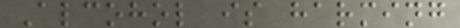Alcohol is harming
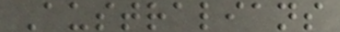Australians
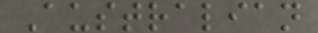Australian
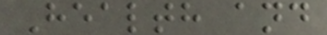Health and
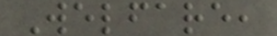Welfare,
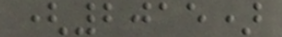(2015)
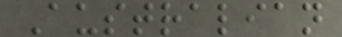Australian
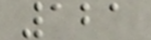121
